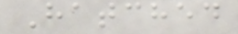Hatched
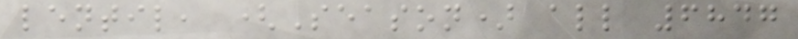lentil, (Season) all 6847
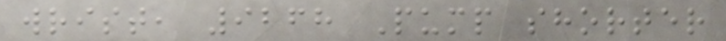wrist, 9268 Pump shorter
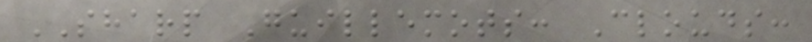SHARP Guillemots: Clouds:
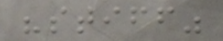"stiff"
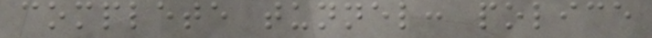complete tunnel: police
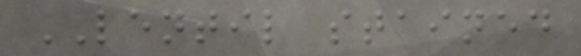LENTIL stained
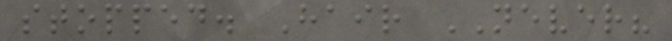stopped. Hair NEVER?
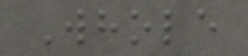Whole
